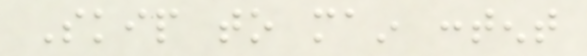Skip to main content
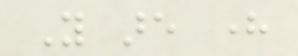You are here
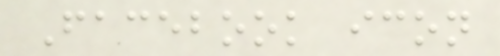Facebook icon
